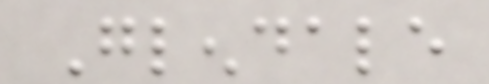Glendale
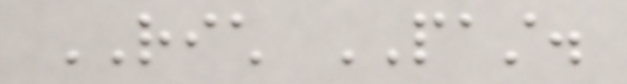RICH PAST.
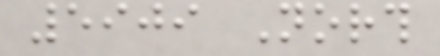5909 North
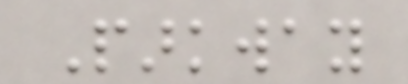Parkway
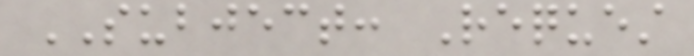SUBJECT: Request
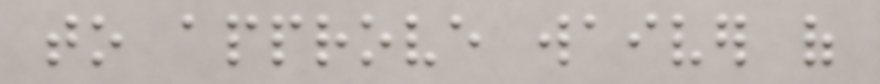to approve waiver of
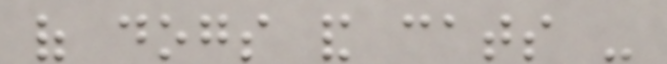of dogs and cats -
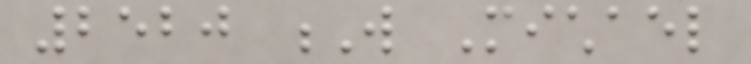2520 W Michael
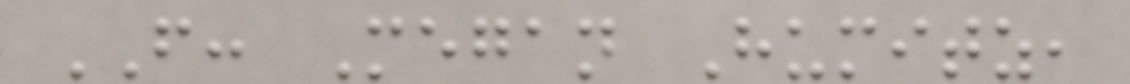FROM: Megan Humitz,
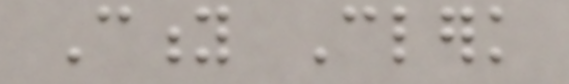City Clerk
